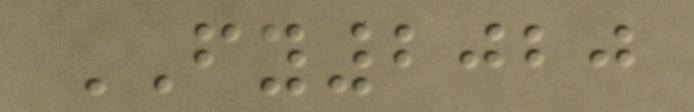FY2020
